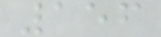156
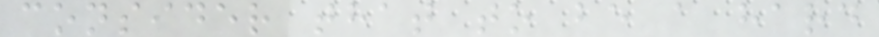consider that to be a hard
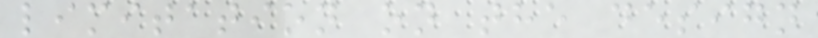limitation on the design
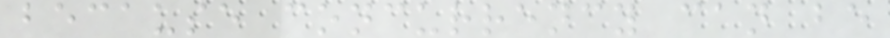because concurrency can be
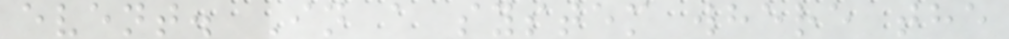event. In a system where the
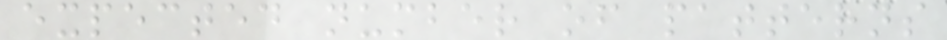expected number of patterns
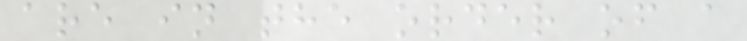are in the order of a
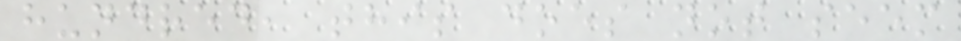hundred, this does not seem
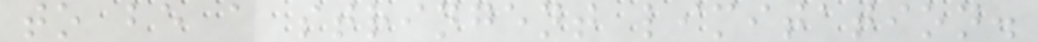to be a stringent limitation.
